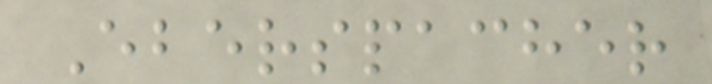Eberspacher
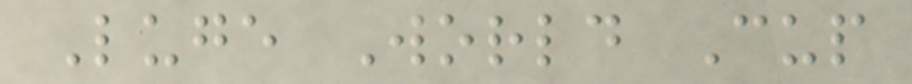Luge World Cup
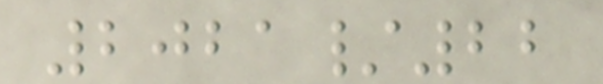2021/22
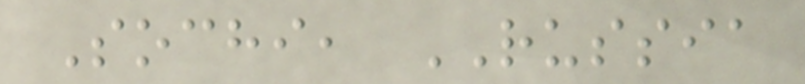Sochi, RUSSIA
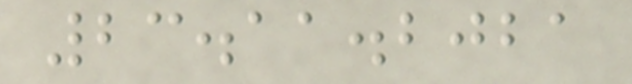23.11.2021
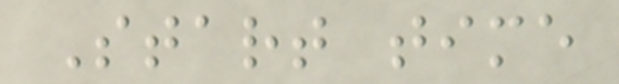Start time
